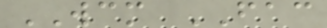WCM FAC
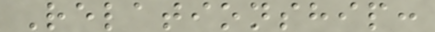Relationship:
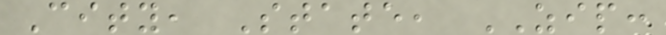City, State, ZIP:
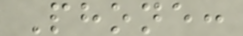Phone:
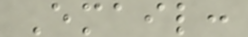Email:
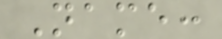Name:
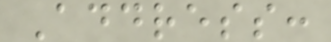Address:
